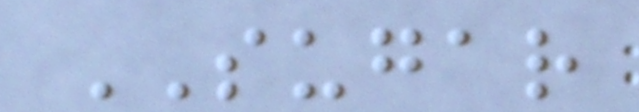SUGAR
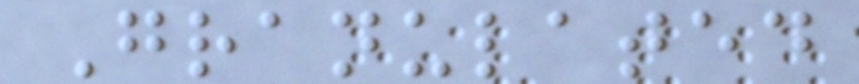Granulated
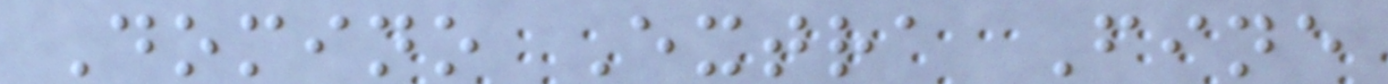Domino Extra Fine
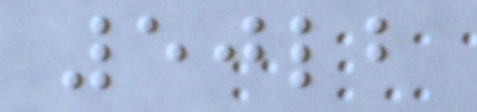50lb
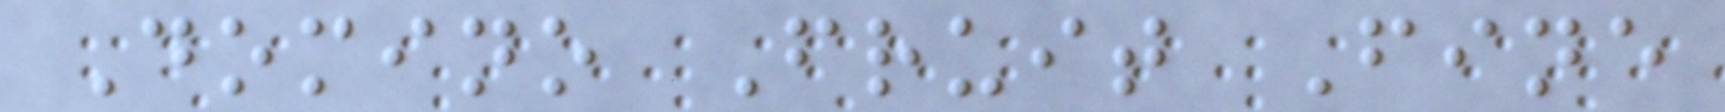Domino Fruit Fine
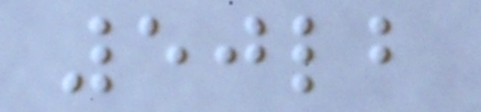50lb
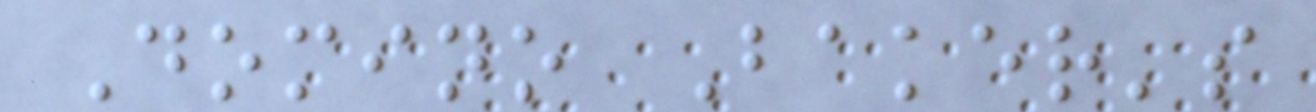Domino Baker's
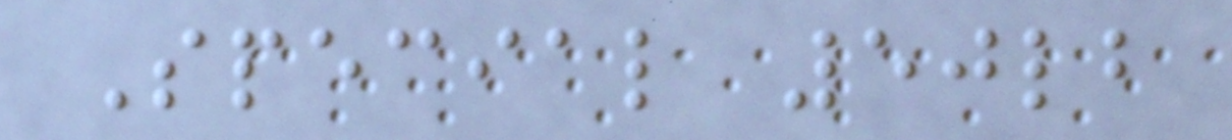Special 50lb
